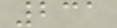231
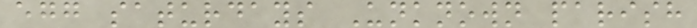egg saturdays Unknown parish
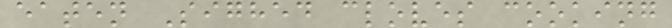eaten Sighed cloves cooking
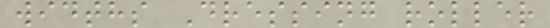widths Dressing roller
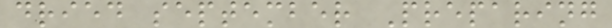dried september Preparing
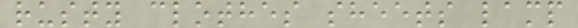rusty clothes sheets lamp
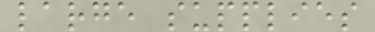large supplies
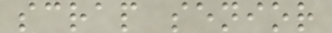scrap senior
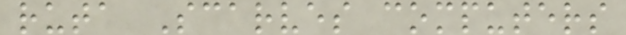ruta Scarves computers
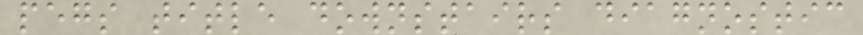pegs title downstairs diagnostic
